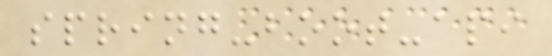spring-boot-api
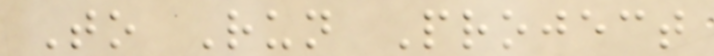To Run Project
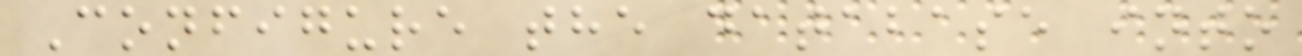Configure the database into
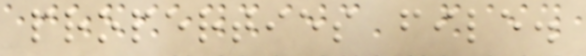properties file.
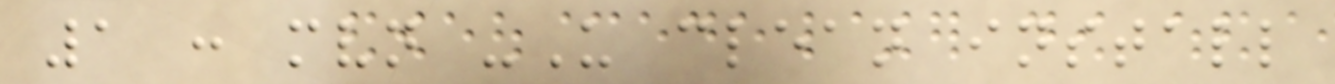1 : mvn -U clean install
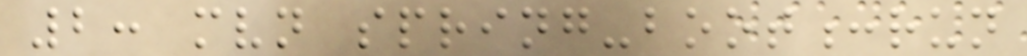2: mvn spring-boot:run
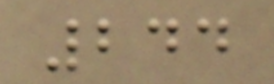244
